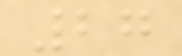27
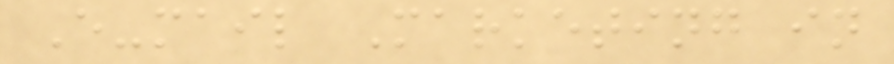E-mail Marketing in
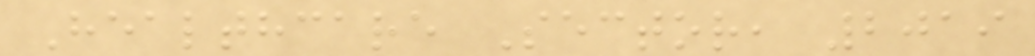Healthcare Sector, 2019
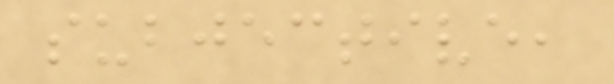subjective,
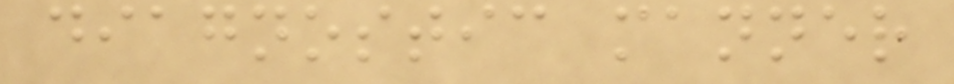diagnostic manner
